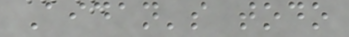Aidan's todo
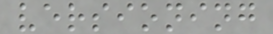versioning
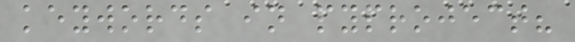keywords in pyproject?
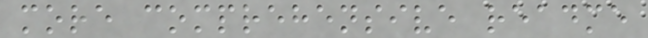more comprehensive readme
